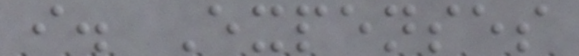i. Expenses
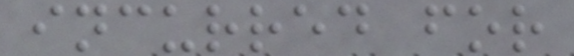incurred for
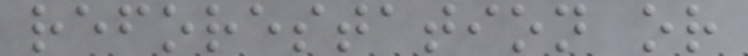reforestation or
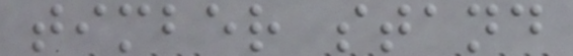timber stand
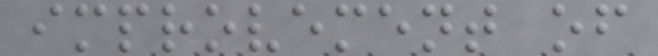improvement of
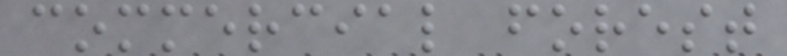commercial forest
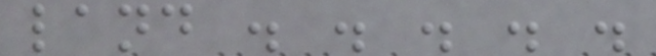land . . . . .
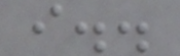i..
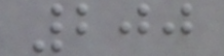200
